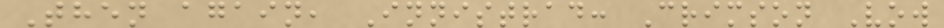Then again, Innistrad: Crimson Vow
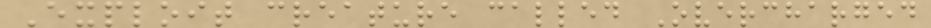Exploit creature called Overcharged
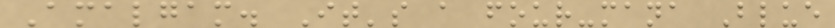Amalgam. It's a four-mana Blue
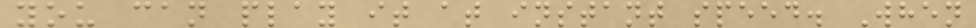you can play it at instant speed. When
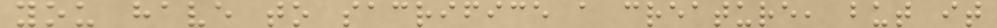you have to sacrifice a creature, but it
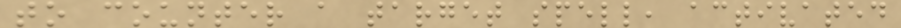to counter a target spell, activated
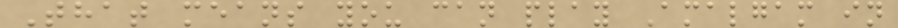That means you can play Amalgam in
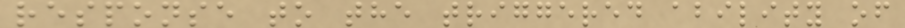response to the triggered ability of
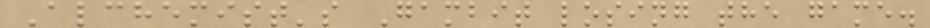Alchemist's Gambit losing the game.
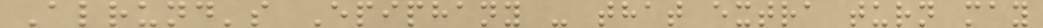Alrund's Epiphany - that extra turn may
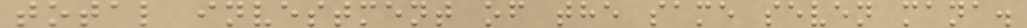total investment of the same seven mana.
